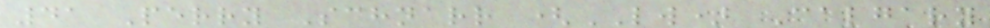41 Perry Schnarr (LW) Calgary
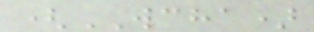(WCHA)
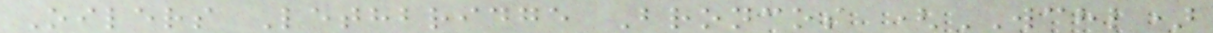Oilers Lethbridge Broncos (WCHL)
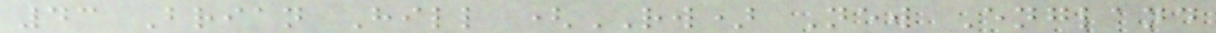43 Brian Hill (RW) New England
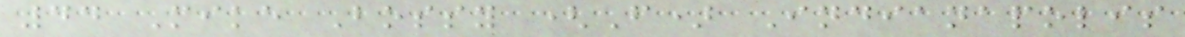44 Mike Bossy (F) Indianapolis
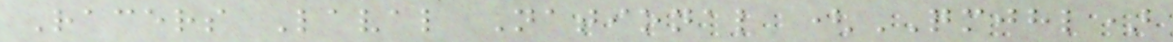Racers Laval National (QMJHL)
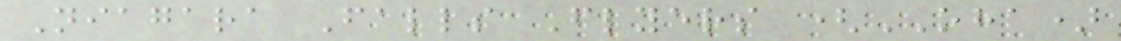Niagara Falls Flyers (OHA)
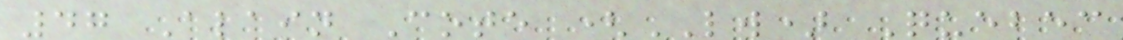47 Alain Cote (LW) Quebec
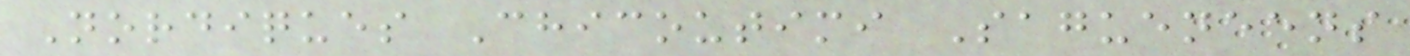Nordiques Chicoutimi Sagueneens
